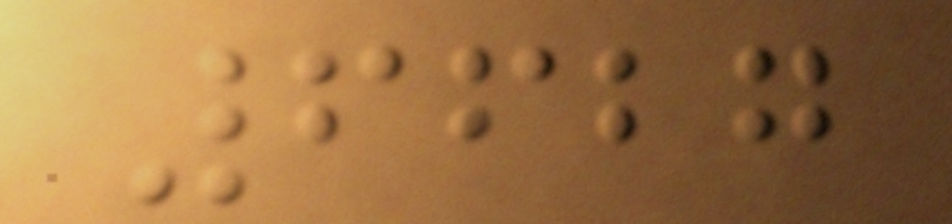6627
